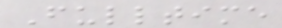Fulltime
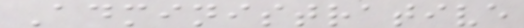Administrative
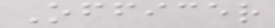Officer
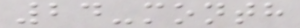24-month
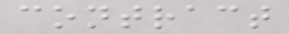contract
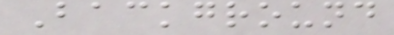Background
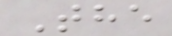The
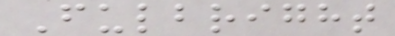Fulbright
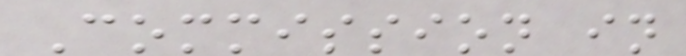Commission in
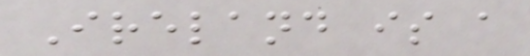Ireland is a
